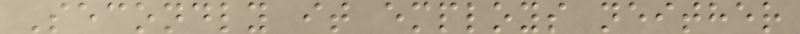Secondly it employs neither
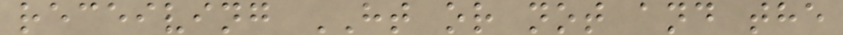receiving HT or not and the
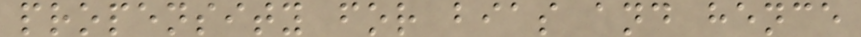propensity for bias and hence
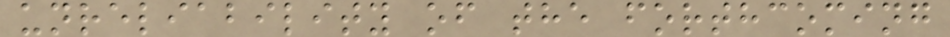unreliability of the forthcoming
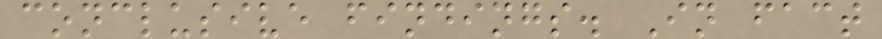conclusive findings. In fact
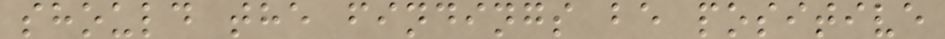should the findings be positive
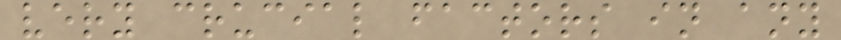very crucial factors in any
